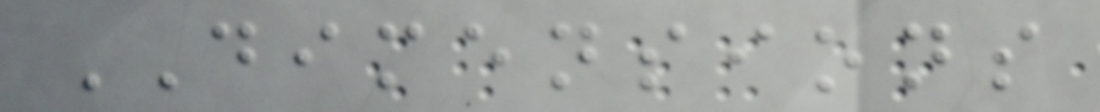DIMENSIONS
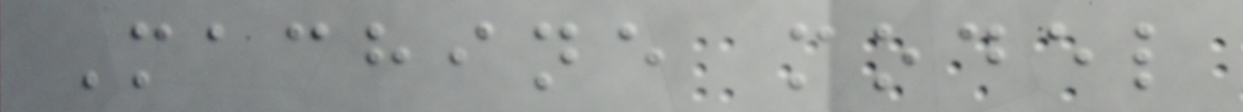Machine model
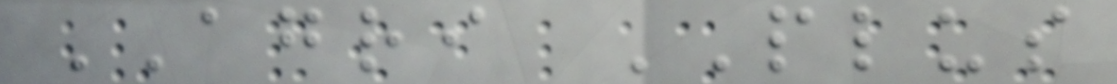AGRI PLUS
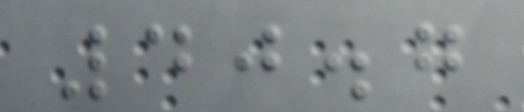40.7
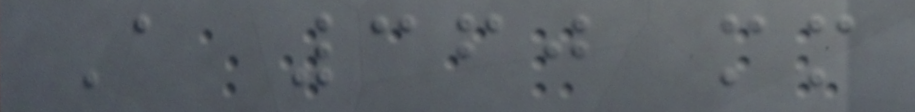A 360 mm
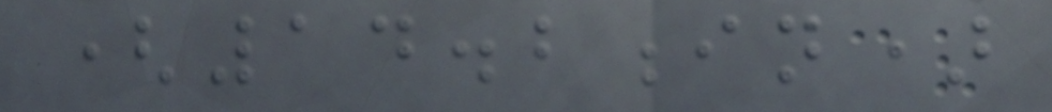(14.2in)
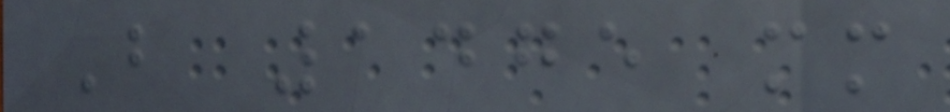B 1475 mm
